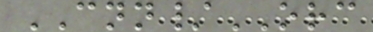CNN/ORC
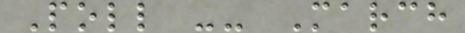Poll -- March
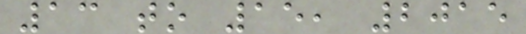13 to 15, 2015
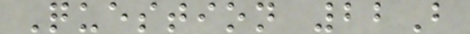Question 22B
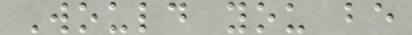Would you be
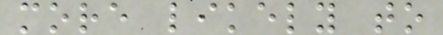more likely to
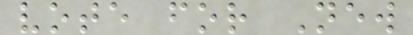vote for New
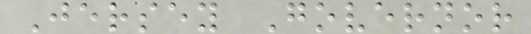Jersey Governor
